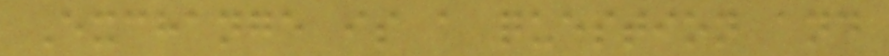Exchange is a question and
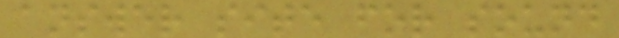answer site for sound
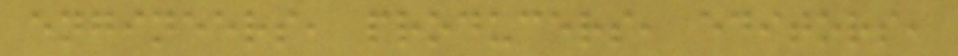engineers, producers, editors,
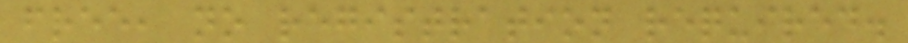free, no registration required.
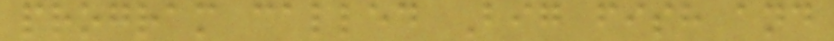program called Big fish and
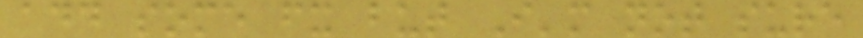add some fx but I'm not sure
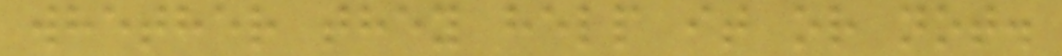whether they help it or not.
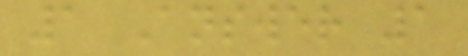1 Answer 1
